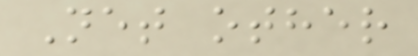Net other
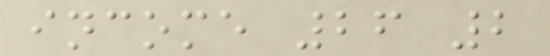income 26 2
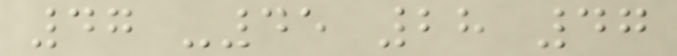47 -45 28 47
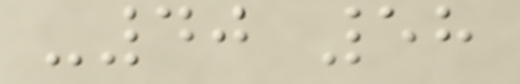-40 58
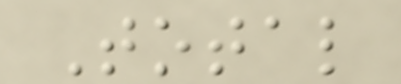Total
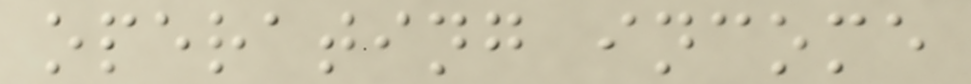operating income
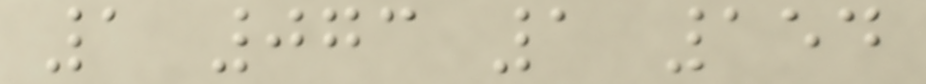1 073 1 154
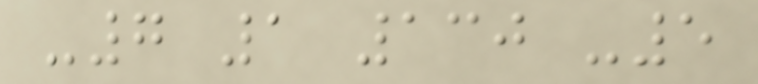-7 1 130 -5
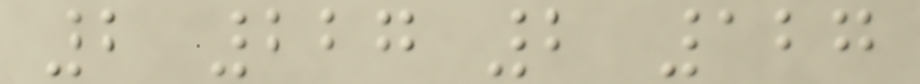2 227 2 127
